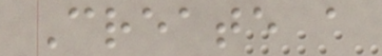Create a
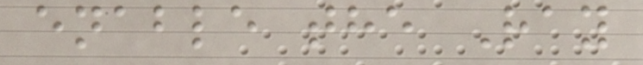enable the Ray
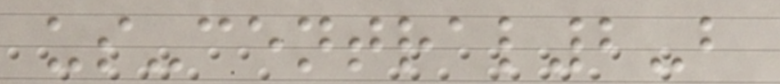us-central2-b
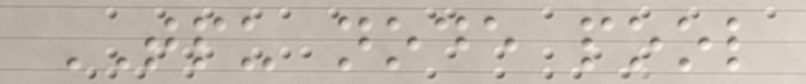TPU node pool
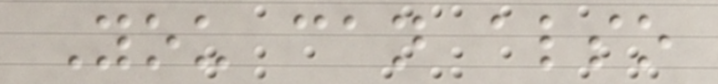You can also
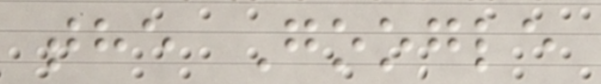the Google
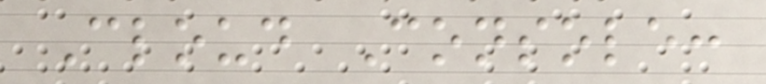Cloud Console:
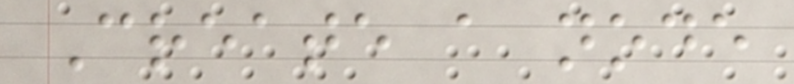Create a node
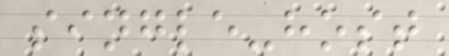single-host
